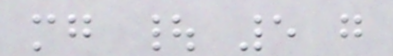mg | 5 g
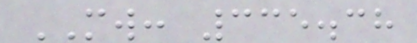MW: 335.38
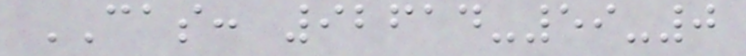CAS: 92614-59-0
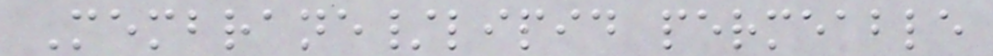Membrane/lipid permeable
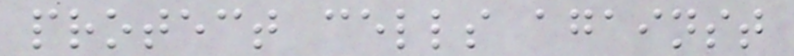protect cells against
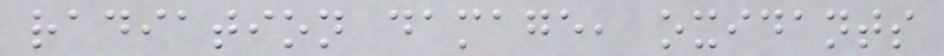radiation damage, oxidants
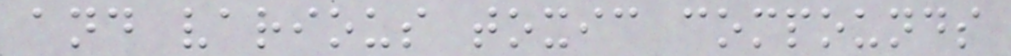and various toxic compounds
